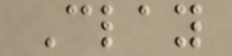Clay
